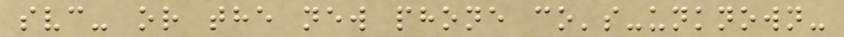svc- or the new phone co's-unknown-
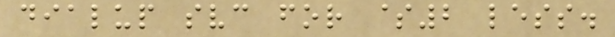dialup svc for $2 less.
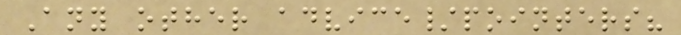Any other advice/pointers?
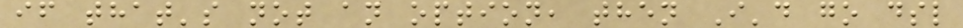if that's not an option, then I'd go dsl
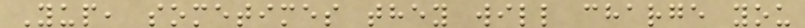Yup, sometimes they will charge you
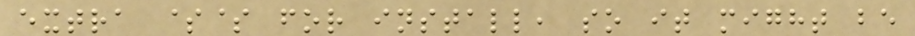extra $$ for install, so it might be
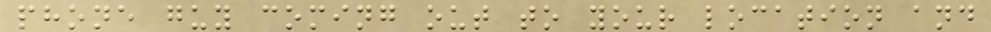phone guy coming out to your location and
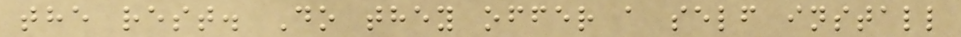the rest. Do they offer a self install
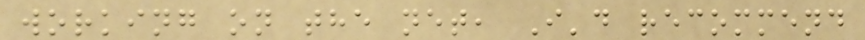working on the net, I'd recommend
